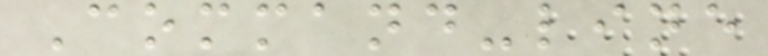Command-line
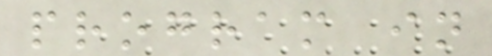program in
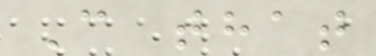C that
